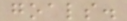goals.
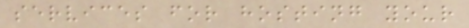services for hosting your
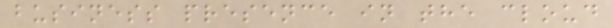business presence in the cloud
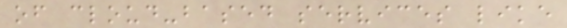of cloud-based services like
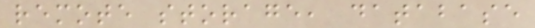remote storage, database
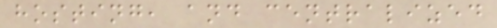hosting, and centralized
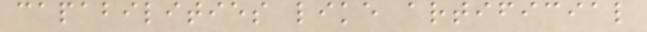capabilities like artificial
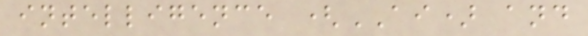intelligence (AI) and
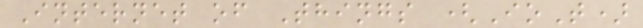Internet of Things (IoT)
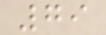79
